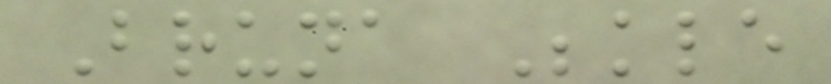Bruna Bekle
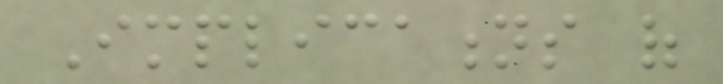Implications of
